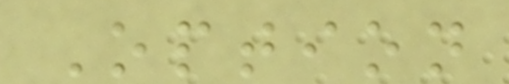Option
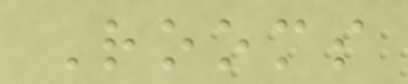Rooms
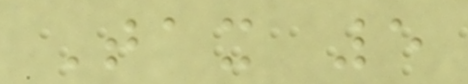Tax 5
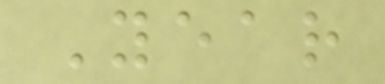Year
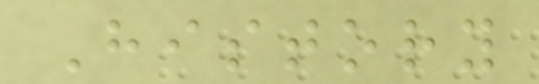History
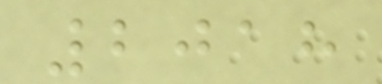2018
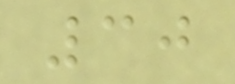30
